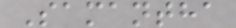Samantha
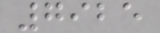7925
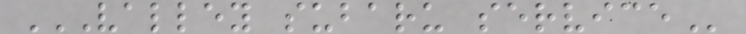VALLEY SUBARU SERVICE
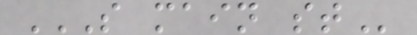S MAIN ST
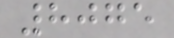8075
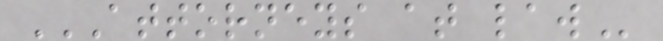ATTORNEYS AT LAW
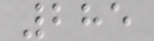285
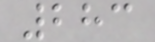283
